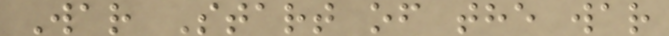War Start of the war
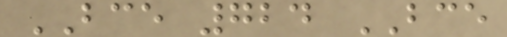BCE 724 BCE
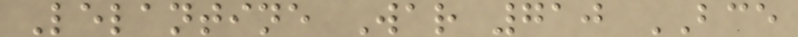Lelantine War 710 BCE
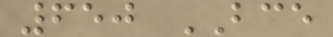650 BCE
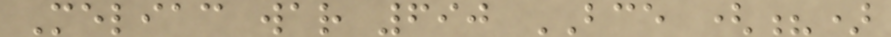Meliac war 690 BCE (?)
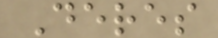Deres
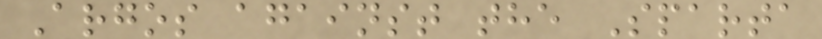Argos against the Sparta
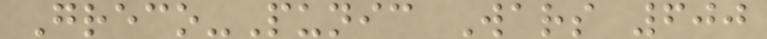Greco-Punic Wars 600
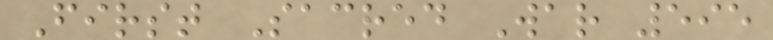First Sacred War 595
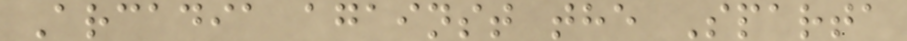Arcadia against the Sparta
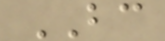BC
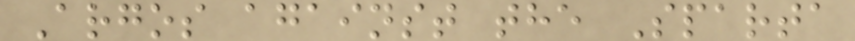Argos against the Sparta
